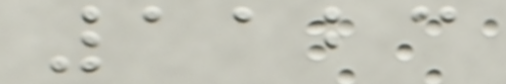1123
